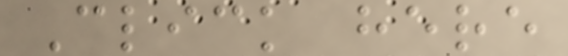Click here
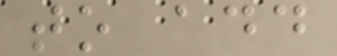to add
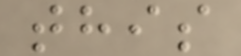this
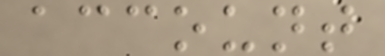account
